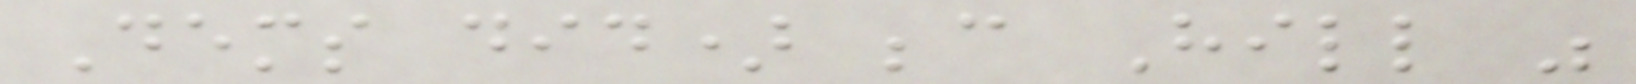Dems did) because Hill was
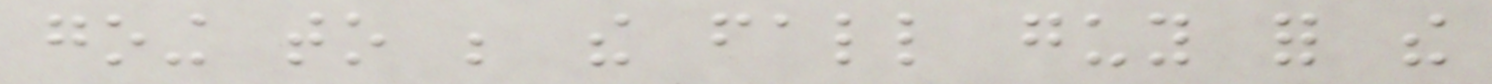going to be the fall guy for the
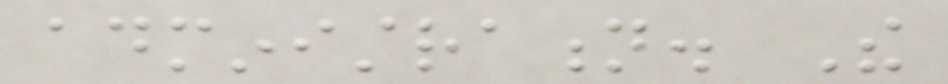administration. The
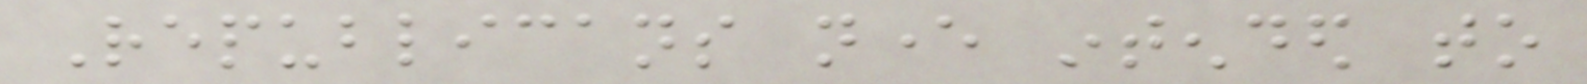Republicans never intended to
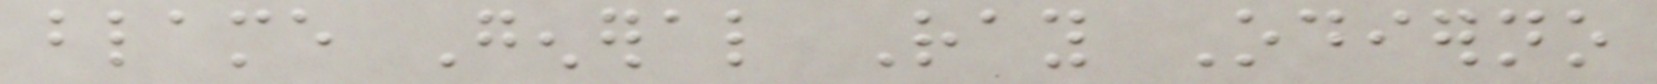blame General Ray Odierno
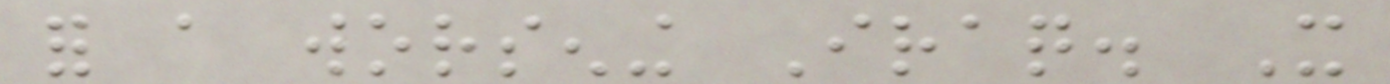for a worsening Iraq. It
